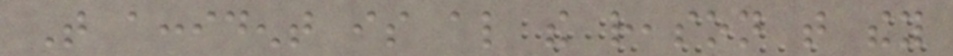That accident is also the reason that they
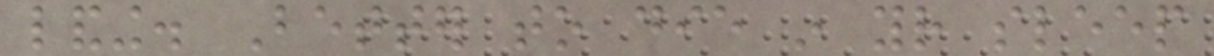landing. Better to die in your sleep
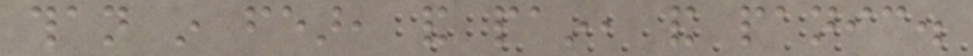than in fear, and pain, and panic.
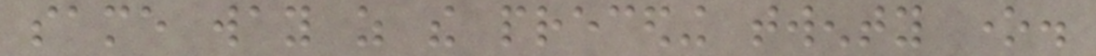same way as the preceding twenty one.
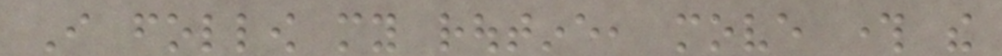I follow my routine, move through the
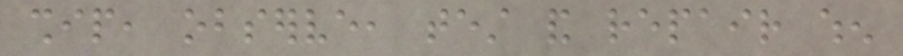ship, observe, test and repair when
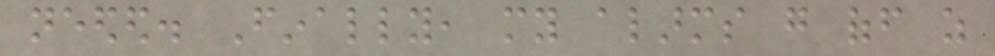needed. Finally, my alarms go off as
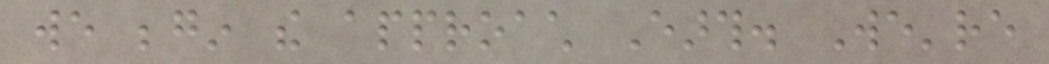we begin the approach Earth. We're
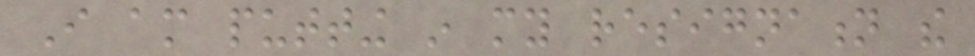I am putting in my resignation the
